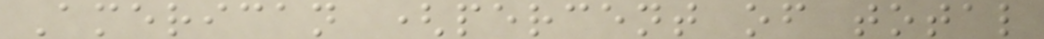American (percent of total
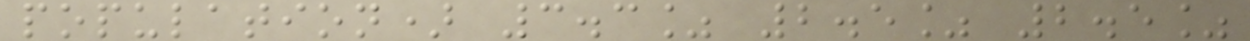population) 3.3% 2.5% 2.5%
